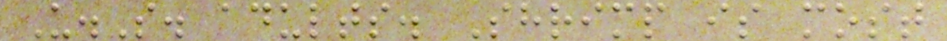U.S. adults. Shrimp is most
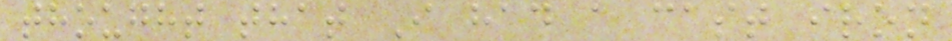thought that I had a cast iron
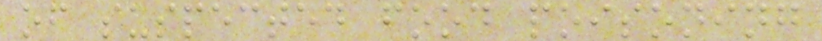of suspected food poisoning
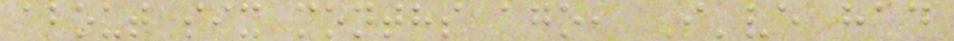about six months ago, I've had
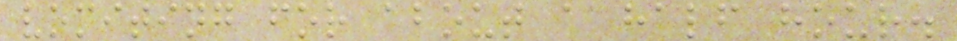vomiting for about a half hour.
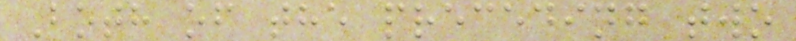Both of the preceding two
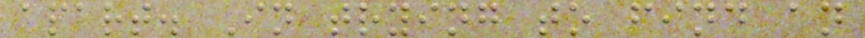apart. In trying to find an
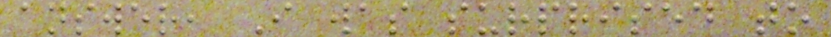answer, I was surprised to
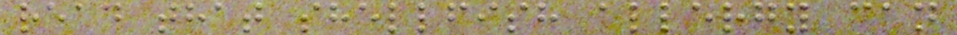read that shellfish allergy can
